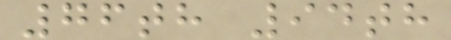76th 94th
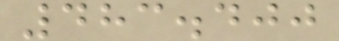483.400
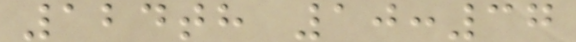124th 10:37
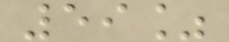59%
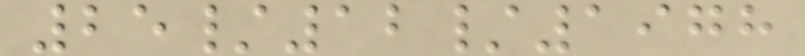25/12/1978
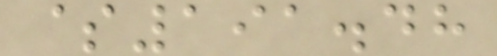$191.48
